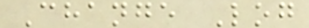Change Log
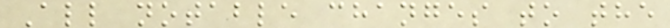All notable changes to the
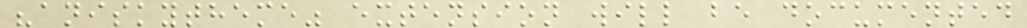"aniskytheme" extension will be documented
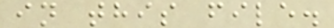in this file.
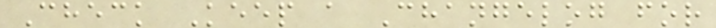Check Keep a Changelog for
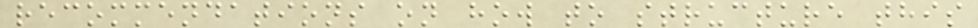recommendations on how to structure this
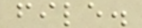file.
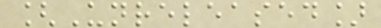[Unreleased]
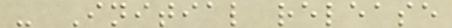- Initial release
